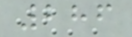286
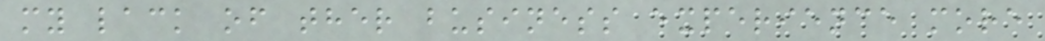my lack of ther business experience more
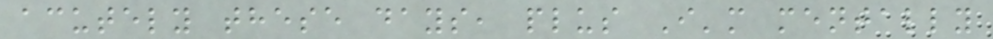acutely these days, plus I'm mentally
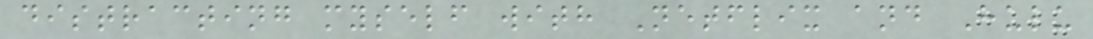distracting myself with Netflix and Hulu
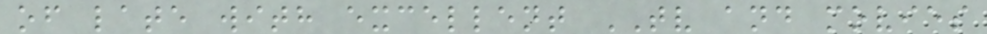of late with excellent TV and movies
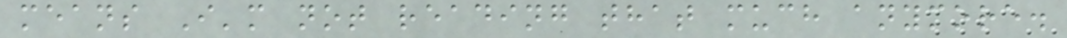means I'm not reading that much anymore.
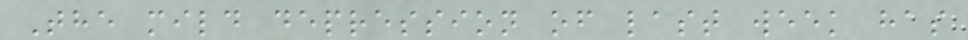The mild depression of last week has
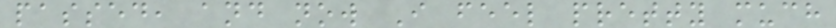passed, and now I feel pretty much
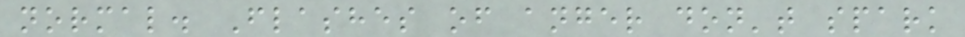normal. Flashes of anger don't spark
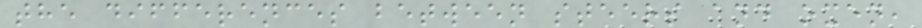the differences between steers and oxen,
